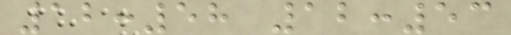12:58 12:53
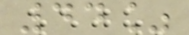44%
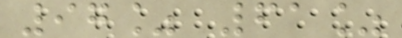97% 61%
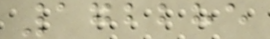172285
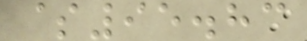$95.83
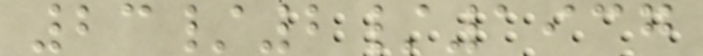23/2/1937
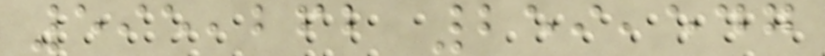595,262 259,547
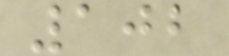102
